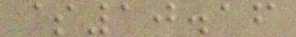$10.16
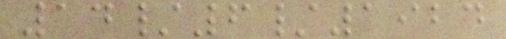14/6/1924
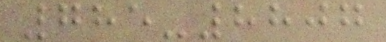785-8807
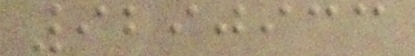9290933
